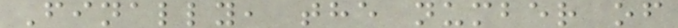Finally, the number of
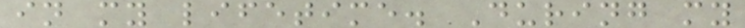in my lifetime. During my
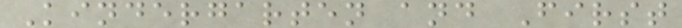Kindergarten and First
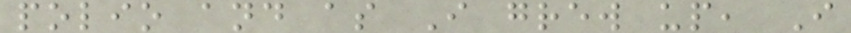polio and as I grew up, I
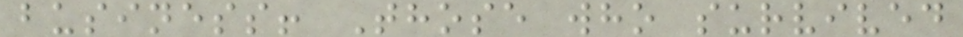business! Those who survived
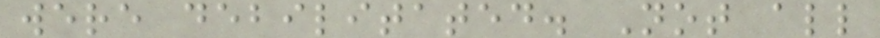were debilitated. Not all
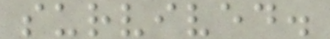survived.
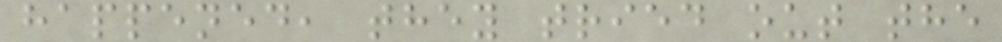happened, they tried out the
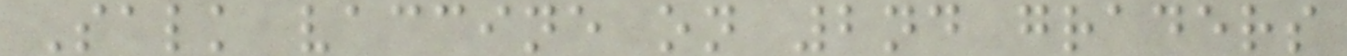Salk vaccine on 2nd graders
